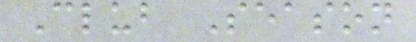Club Season
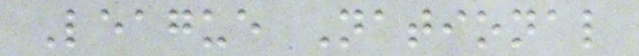League National
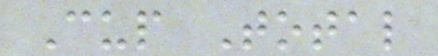Cup Total
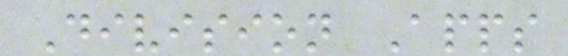Division Apps
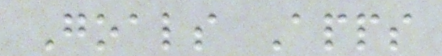Goals Apps
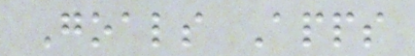Goals Apps
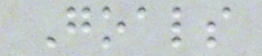Goals
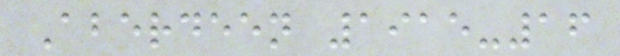Aberdeen 1915-16
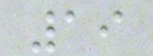19
